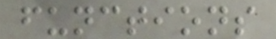functions
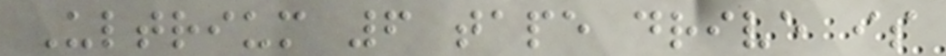Ultrium 6 tape drive is
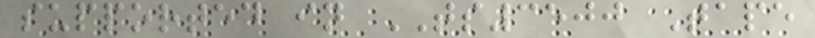supported in TS3500 Tape
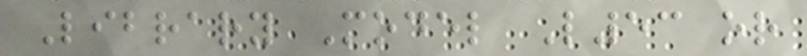Library Model L53 or
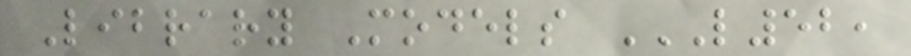Library Models L52,
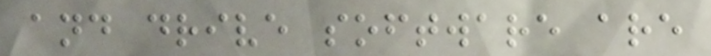and drive software are
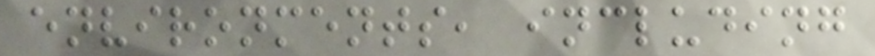environments, including
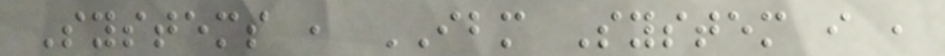Systems , IBM System i ,
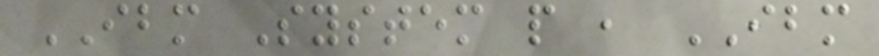IBM System p , IBM
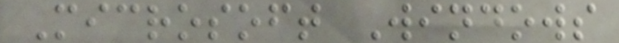Microsoft Windows
